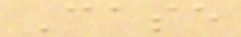Case
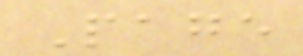Page
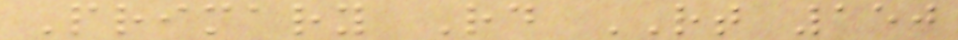Primary Rd RT 150
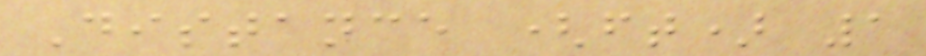Distance (ft) 1
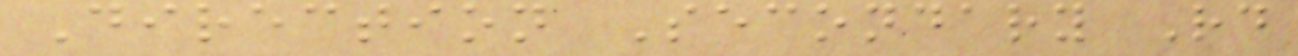Direction Secondary Rd
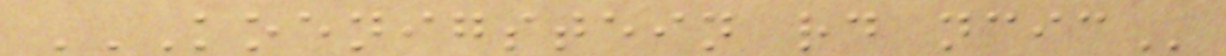KOENIGSTEIN RD NCIC
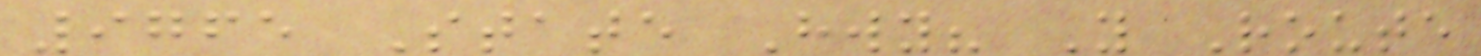9765 State Hwy? Y Route
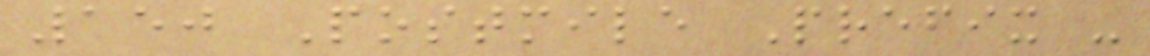150 Postmile Prefix -
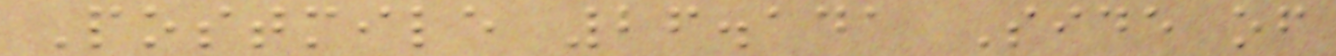Postmile 26.141 Side of
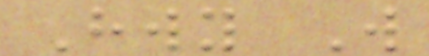Hwy W
